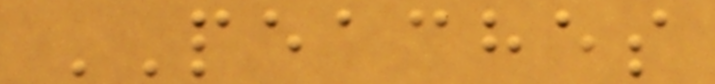PEACHES
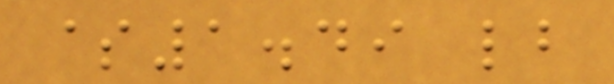$1.49 lb
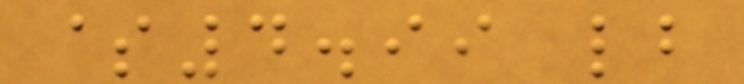$4.99 lb
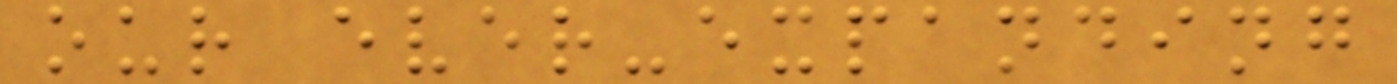our ever-expanding
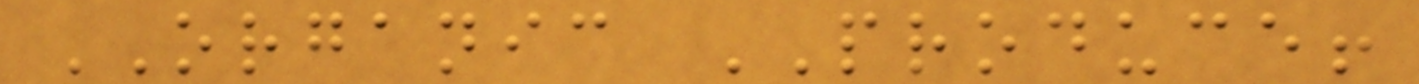ORGANIC PRODUCE!
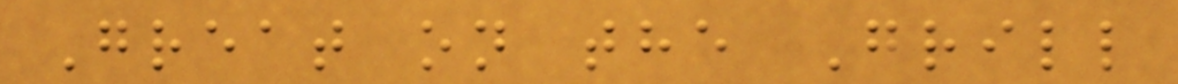Great on the Grill
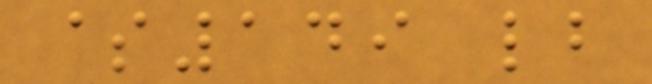$149 lb
